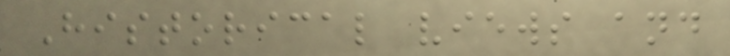Historical views and
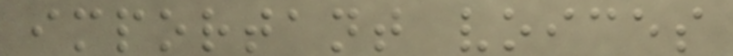important voices
